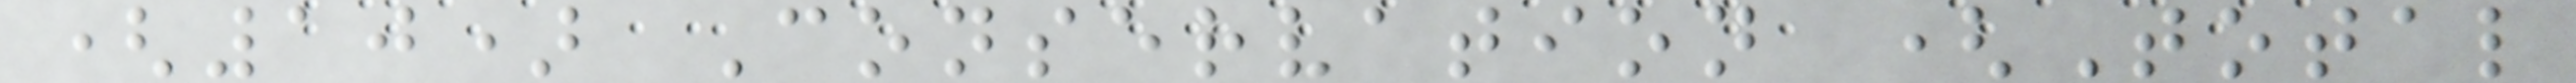(10) Conservation (Total
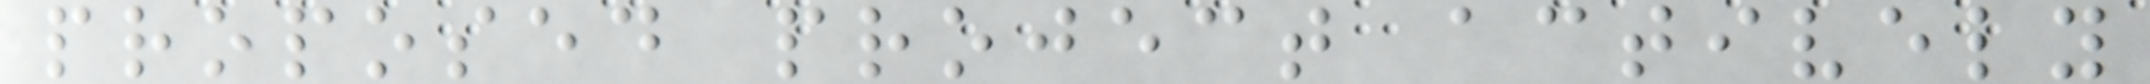proposed project actively
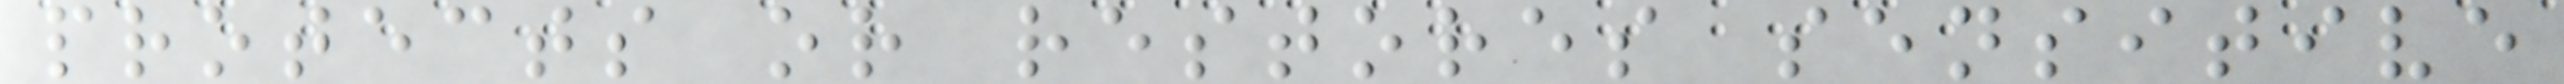protects or restores sensitive
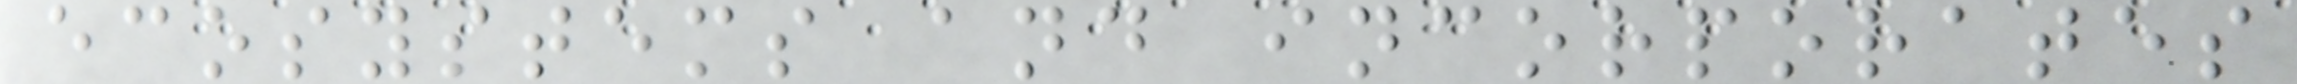ecosystems and incorporates
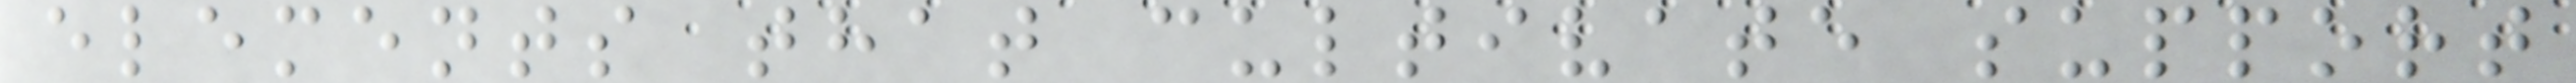elements that cultivate support
